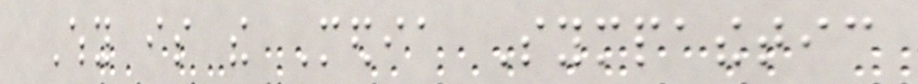Why is the Media Sympathetic
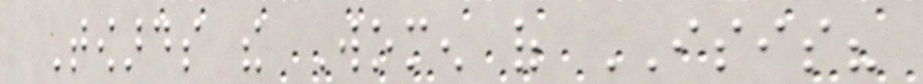Towards the Women of ISIS?
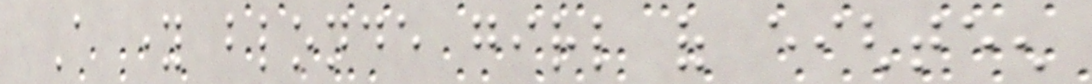A young blonde girl of eighteen
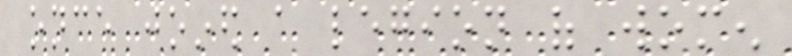once joined a legion of women
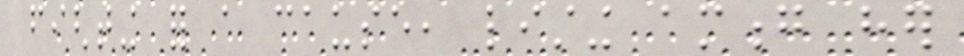fighting for a cause, listing among her
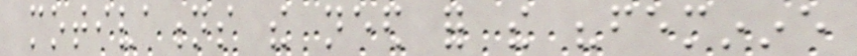motivations the need for the "feminine
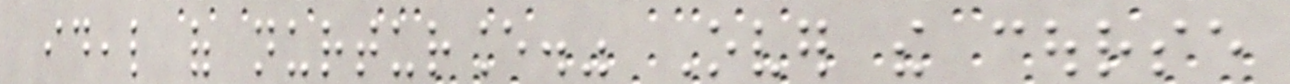ideal of nurturance." Over the course
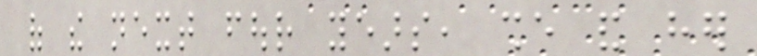of the next four years, she and her
